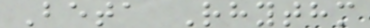Beta Rhythm
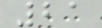21
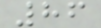86
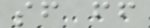sf ff
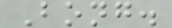Bong.
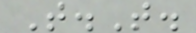T.T.
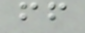ff
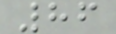86
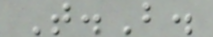T.B.
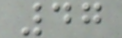47
